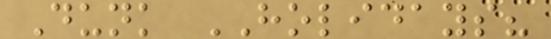Dunk HOLIDAYS?
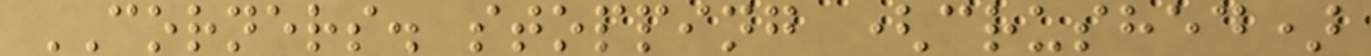CORNERS. stopping (crushed)
